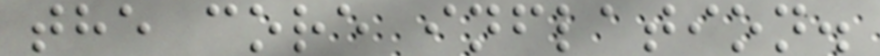the core inflation.
